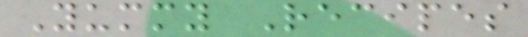Yummy Recipes
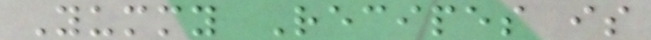Yummy Recipes is
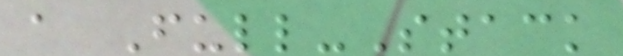a Full-Stack
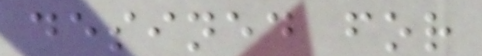desined for
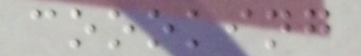coooking
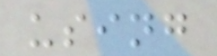using
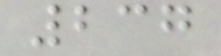237
